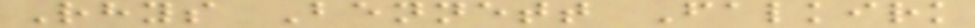Rhys Bennett Falkirk
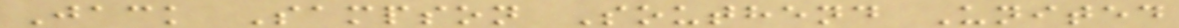Jack Sampson Southend United
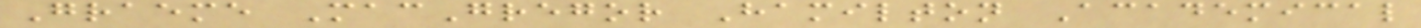Graeme MacGregor Hamilton Academical
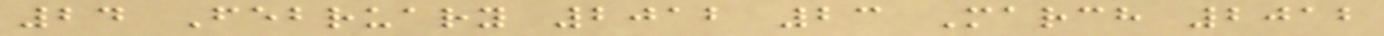24 February 2012 23 March 2012
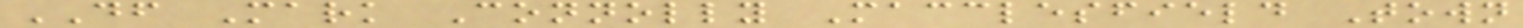DF Mark Connolly Macclesfield Town
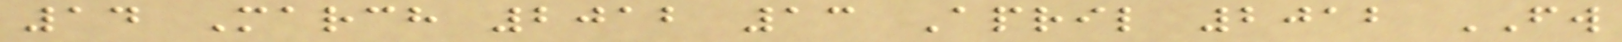14 March 2012 13 April 2012 FW
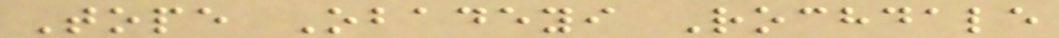Tope Obadeyi Rochdale
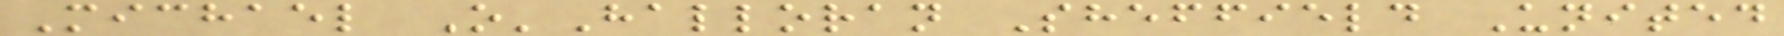Michael O'Halloran Sheffield United
